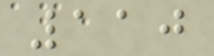110
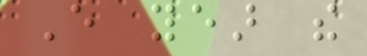Every year the
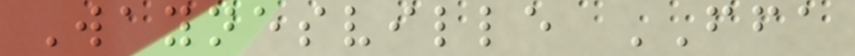Waynesville FFA
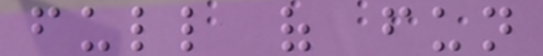full of fun
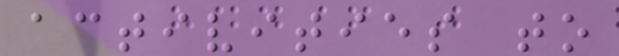activities to
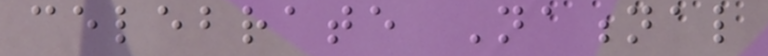celebrate National
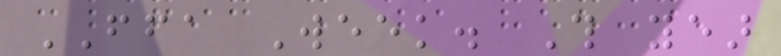FFA Week. This year
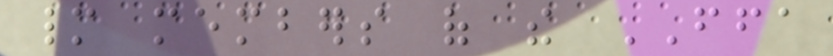many members of the FFA
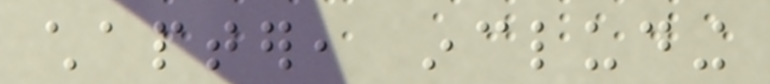chapter, including
